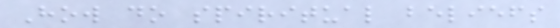How do spiritual beliefs
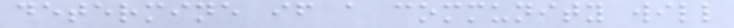determine if a community will
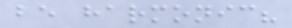be harmonic?
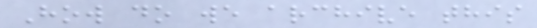How do we archive this
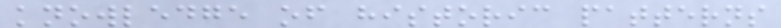knowledge of historic patterns
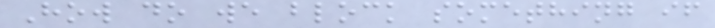How do we block something if
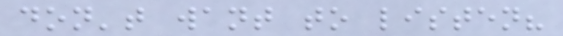don't want to listen?
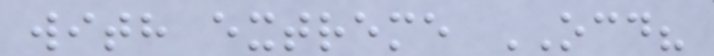with extreme OCD?
